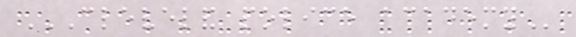CLEVELAND POLICE ACADEMY
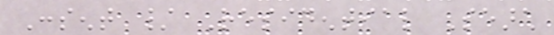Consent / Residential Search
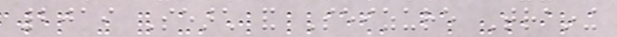2019 Search and Seizure Training
